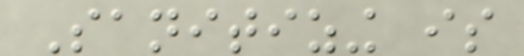Sanitizing is
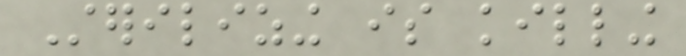Sterilizing is killing
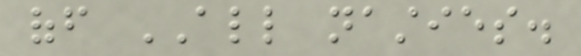off ALL nasties.
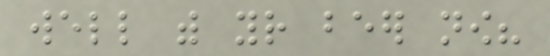well with your beer now?
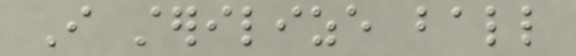I sterilize ball
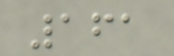161
